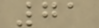71
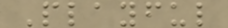Playful
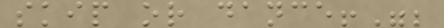skip or dance!";
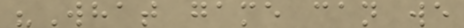"What game can we
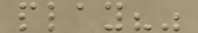play?"
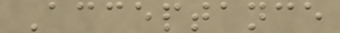Acceptance
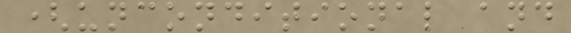(unconditional and
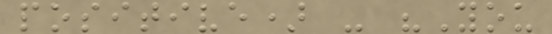positive) - "You
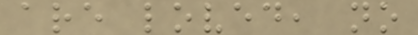are loved, no
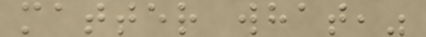matter what,"
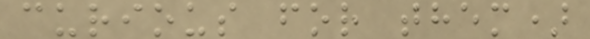curious for them)
